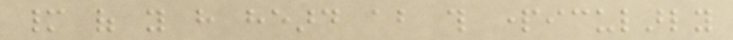many of you have heard about this particularly
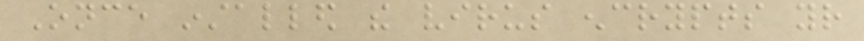Once installed the virus encrypts your
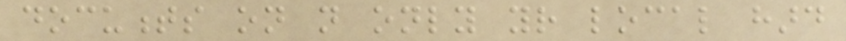documents on not only your local hard
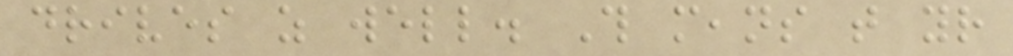drives as well. This means that your
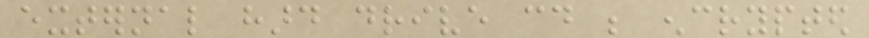external hard drive could be encrypted
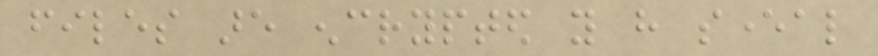files are encrypted you have several
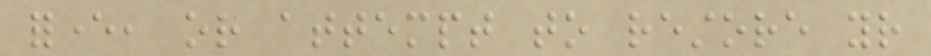forever, or attempt to restore your
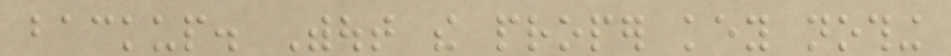backup. Without the proper key nothing
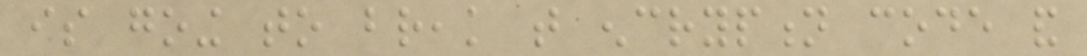is going to break that encryption code and
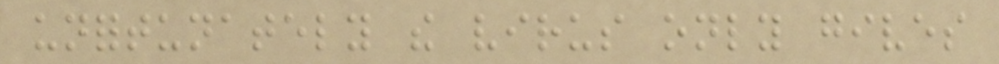unfortunately the virus only gives
